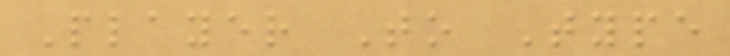Player To Type
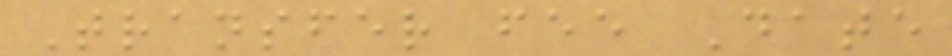Transfer fee Date
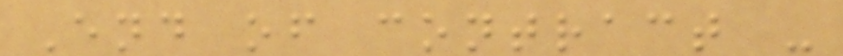End of contract -
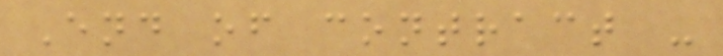End of contract -
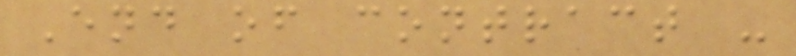End of contract -
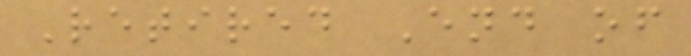Retired End of
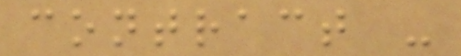contract -
